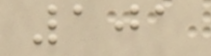101
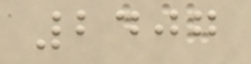2407
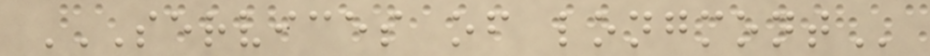SERVICES OF LONGMONT
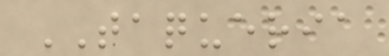TAQUERIA
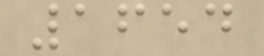1654
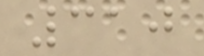310
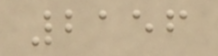2156
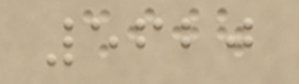5620
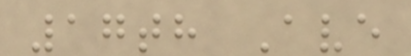17th Ave
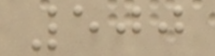500
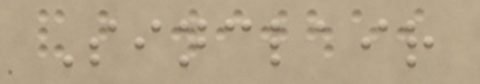Sinclair
